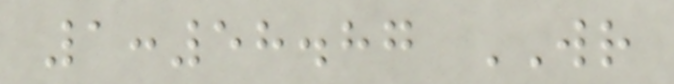1:58.87 WR
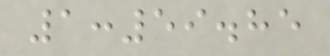1:59.85
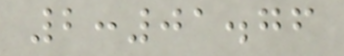2:01.76
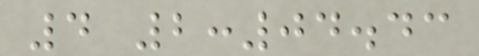4 2:04.43
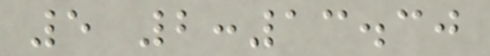5 2:13.30
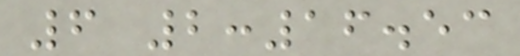6 2:16.53
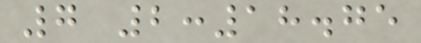7 2:18.75
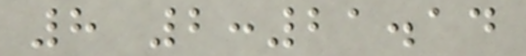8 2:21.14
